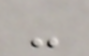-
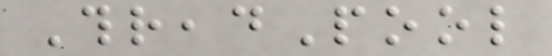ThreadPool
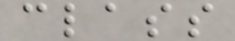class
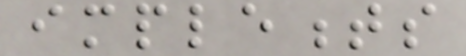implements
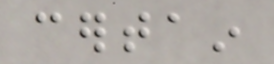certain
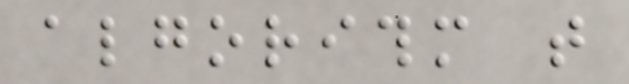algorithm that
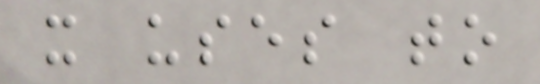it uses to
